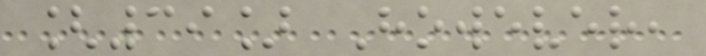[39] However,
